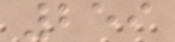259
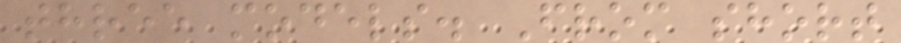three models. From short
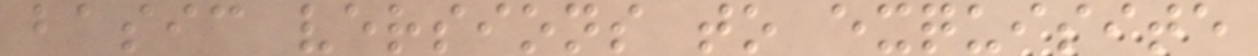basic versions to exquisite
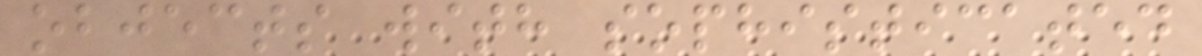objects with sophisticated
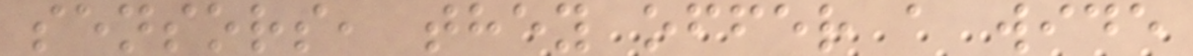sensors, they offer a wide
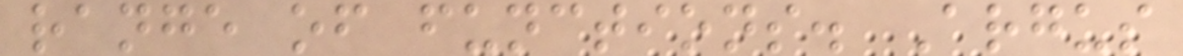range of functions. Argus
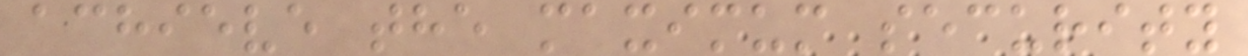achieve the maximum security
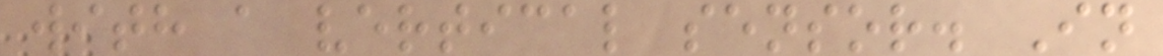with a vertical sensor. In
